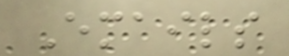Emails
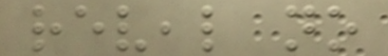reveal no
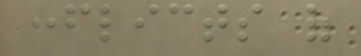conflicts of
